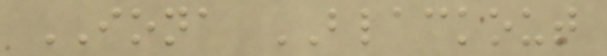IONA BLACKOUT
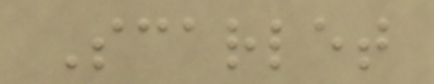Scarlet
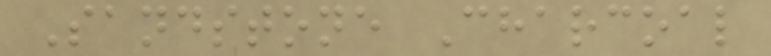Sandstone Charcoal
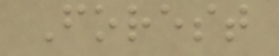Forest
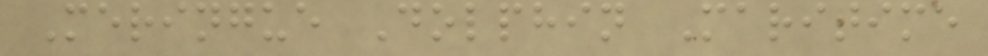Meringue Dolphin Maritime
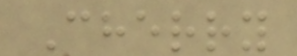Cherry
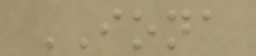IONA
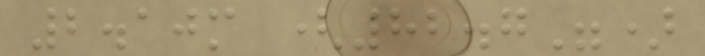2.10m (82.7")
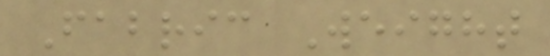Fabric Weight
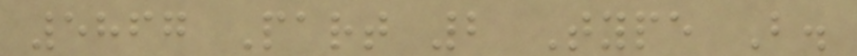5867 Part 2 Type B.
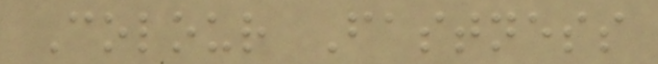Colour Fastness
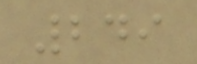249
